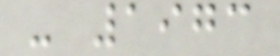- 1973
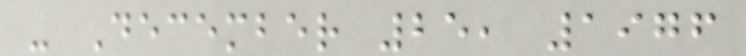- December 25, 1976
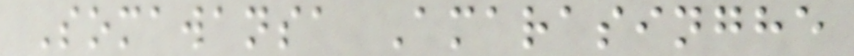Somawansa Amarasinghe
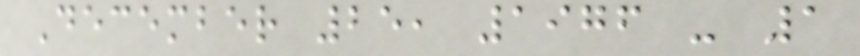December 25, 1976 - 1
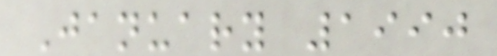January 1990
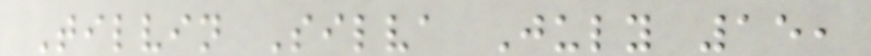Tilvin Silva July 15,
